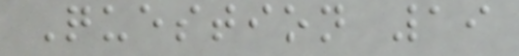Question 19
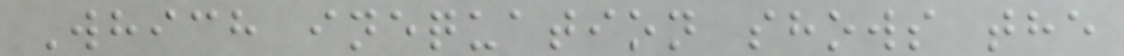Which inequation shows the
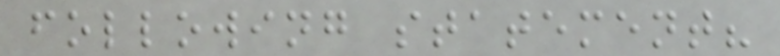following statement?
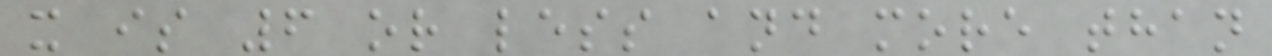x is 6 or less and more than
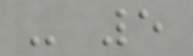- 5
